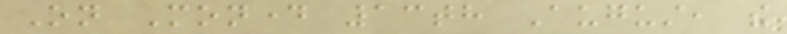On Monday 13th August, the
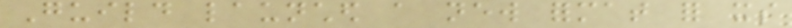Guild launched a new format for its
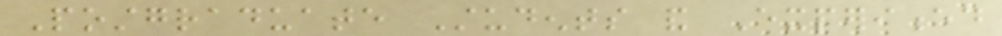Postgraduate Students and Experienced
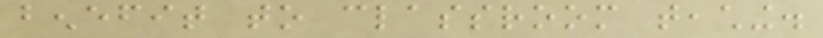benefit to classroom teaching.
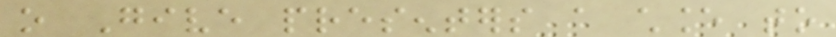o Give presenters a chance to
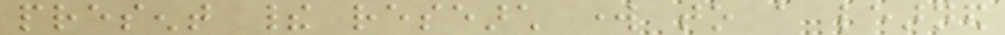present their research work to a learned
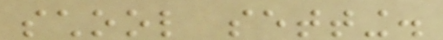school setting.
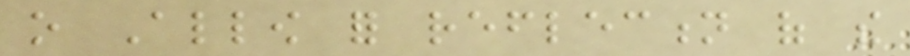o Allow for reflection of the
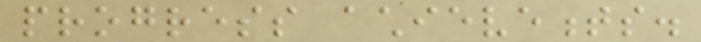progress achievements.
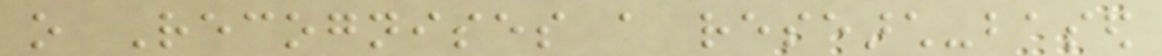o Recognises a research-based
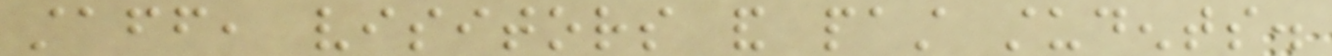staff, visitors and past students.
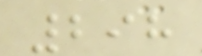298
